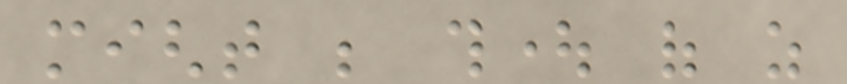might be thought of as
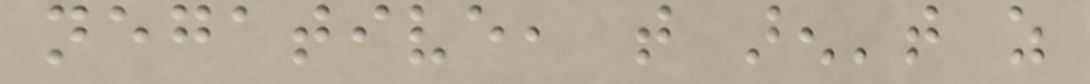negative, that aren't as
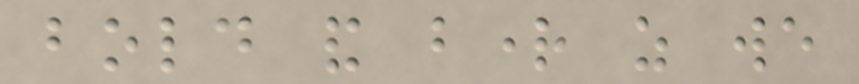bold and bright as we
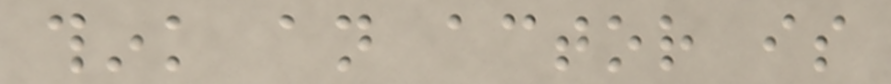think an actor is
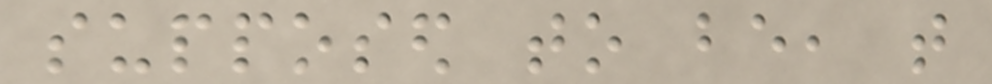supposed to be, that
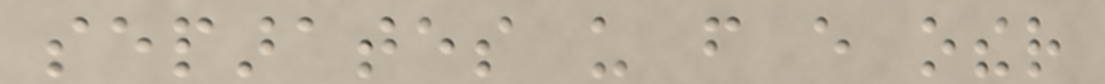separates us from every other
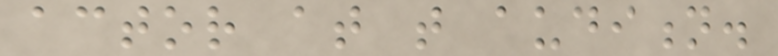actor at that audition.
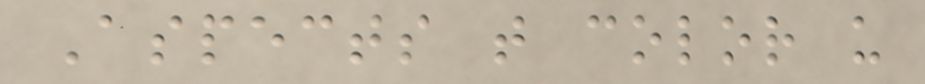Aspects that color us
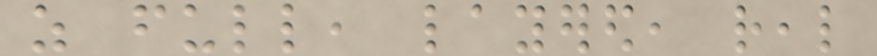as full, layered, real
